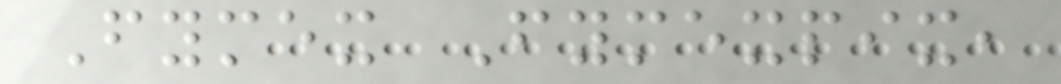Fymex Fymexpix,
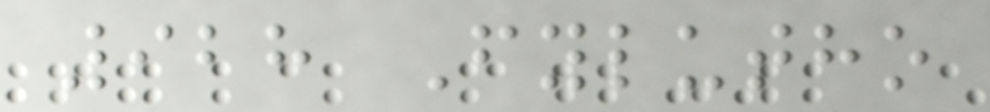928 Fylutho
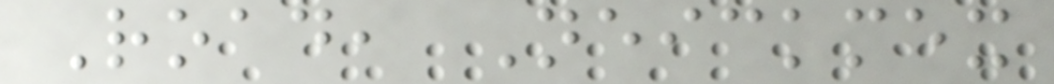Road, Neickmex
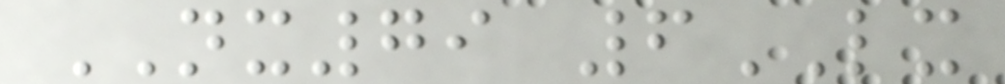NX79 6LX
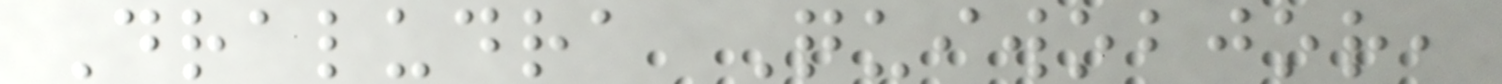Draludra Quiwobjor,
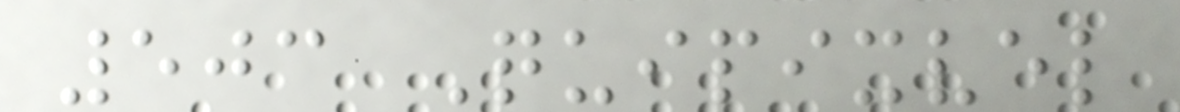503 Quipixvel
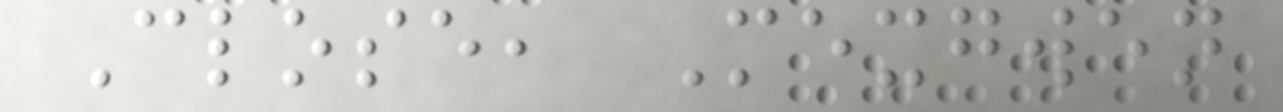Close, Mexgwen
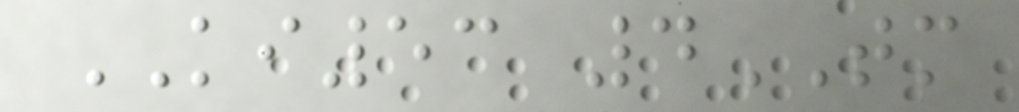KI53 4TM
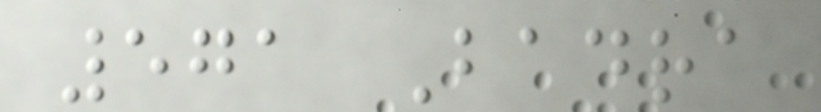571 Badra
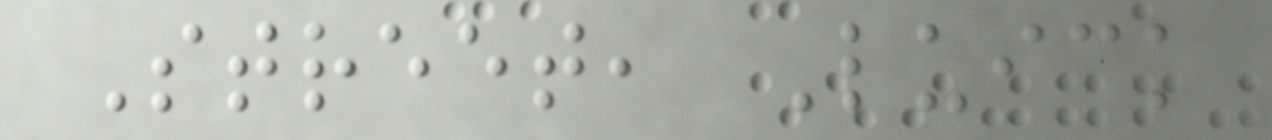Street, Luick
